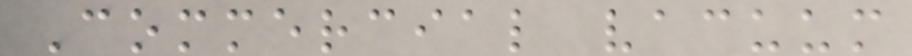Commercial vacuum
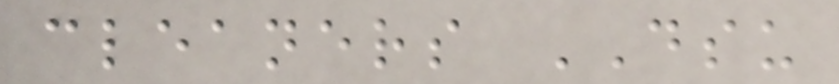cleaners DSU
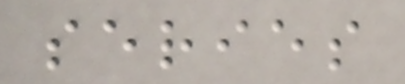series
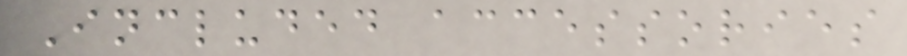Included accessories
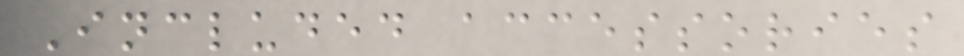Included accessories
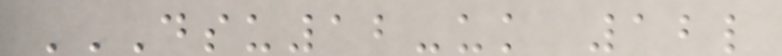DSU12-UK 12L
